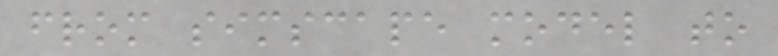from simscape model to
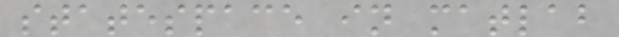statespace in matlab
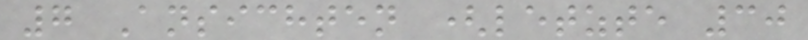7 Ansichten (letzte 30
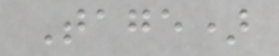Tage)
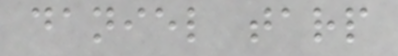daniel tarp
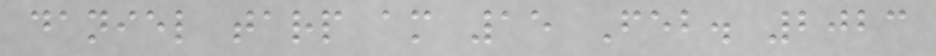daniel tarp am 15 Feb. 2023
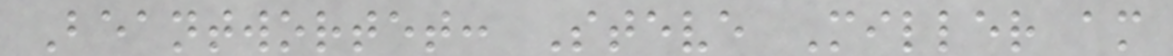Beantwortet: Steve Miller am
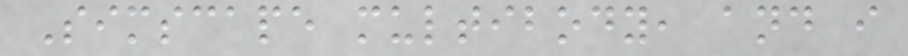Simscape multibody, and i
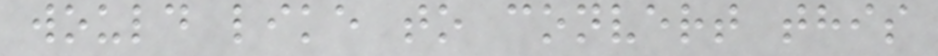would like to convert this
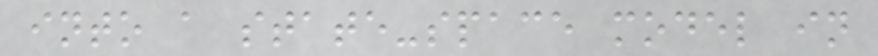into a state-space model in
